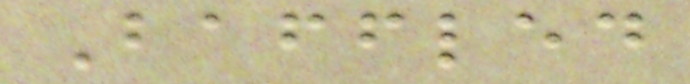Baffled
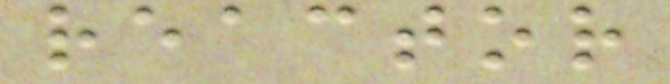reactor
